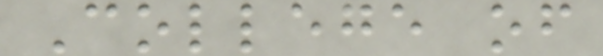College of
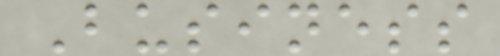Business
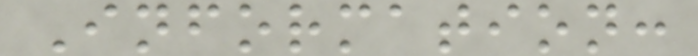Information:
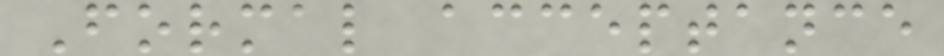Formal acceptance
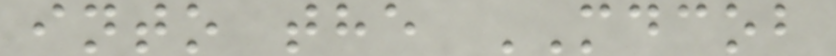into the MDCOB
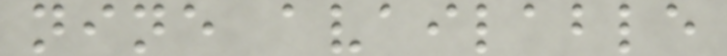nine available
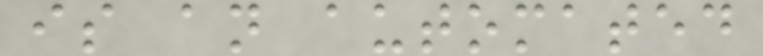is an automated
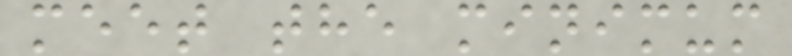meet the minimum
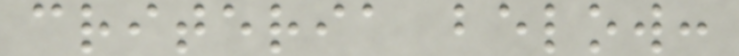criteria below:
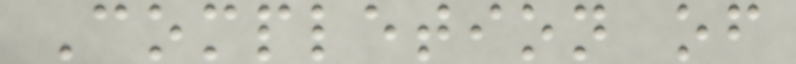Completion of
